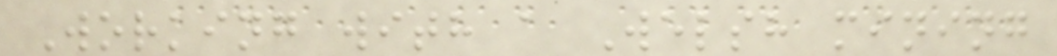Working with a Welsh mining
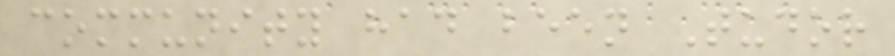community had been Tudor
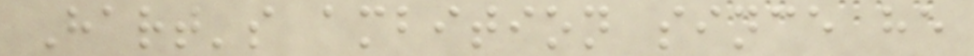Hart's ambition since he
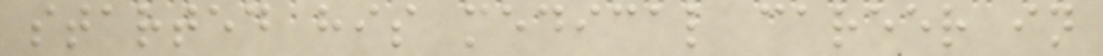started his medical career in
